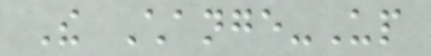The Change-Up
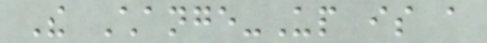The Change-Up is a
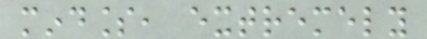mindless, extremely
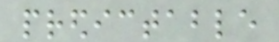predictable
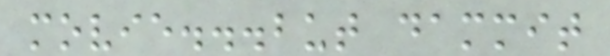movie...but dammit
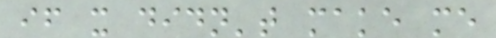if it didn't make me
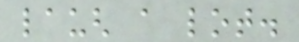laugh a lot.
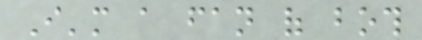I'm a fan of both
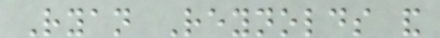Ryan Reynolds and
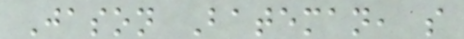Jason Bateman, so
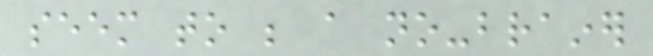seem to be a no-brainer
